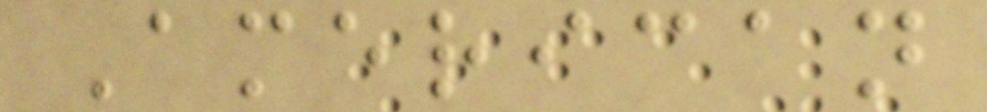American
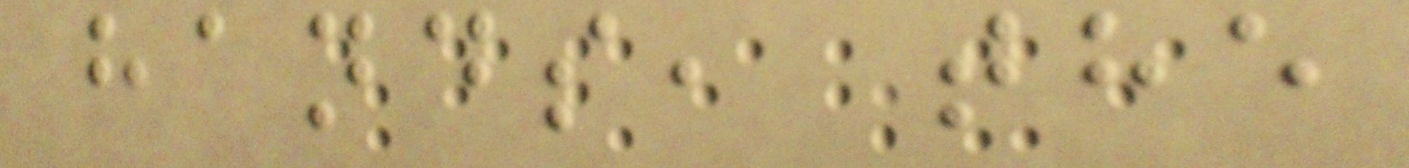hands, the
